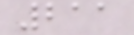211
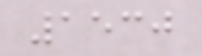1530
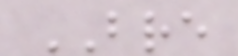BRE
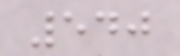540
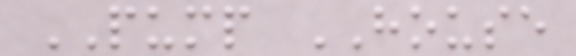PUMP HOUSE
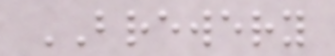BREWERY
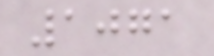1071
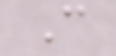C
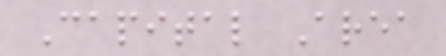Capital Area
